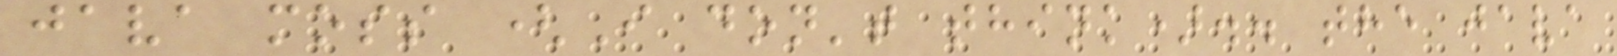java moss (I don't think).. the java
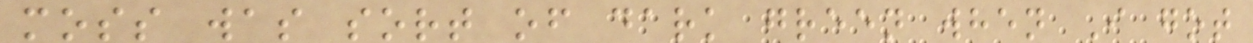moss was sort of dark green when I got
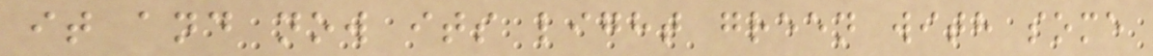it and now its light green with some
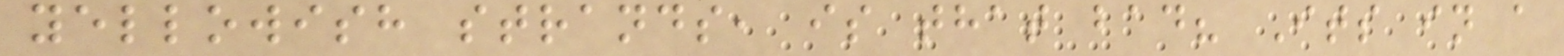yellowish strands, is that bad? Its in a
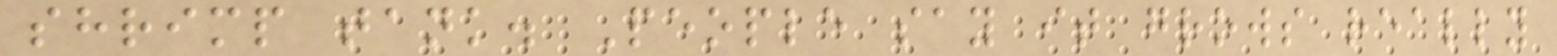shrimp tank. People say it grows really
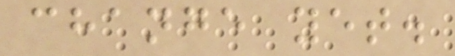change yet.
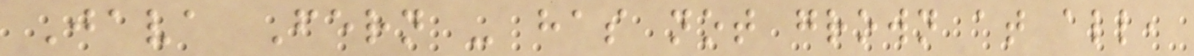Java Fern - has not grown at all,
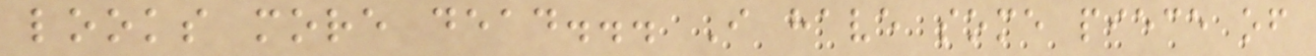looks more dead... I have some piece of
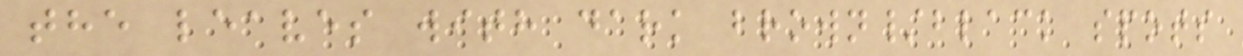the leaves with dark brown/black spots
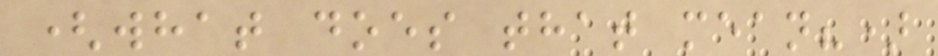(what does that mean?)
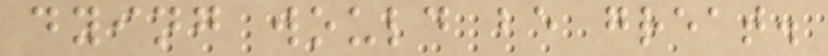dying would be great.
